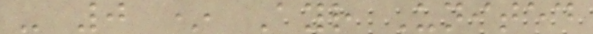- 0 * Ayr United
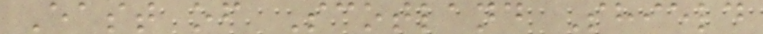East of Scotland Shield
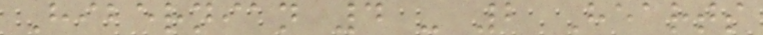Hibernian 4 - 2 Hearts
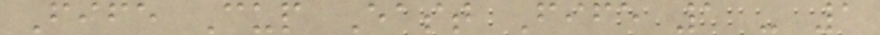Fife Cup East Fife 1 - 1
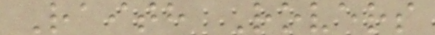Raith Rovers
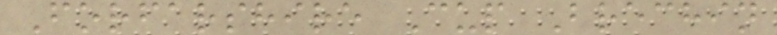Forfarshire Cup Brechin
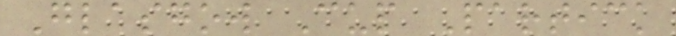Glasgow Cup Partick
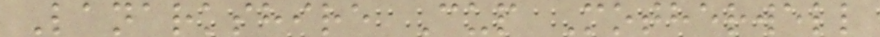Lanarkshire Cup Motherwell
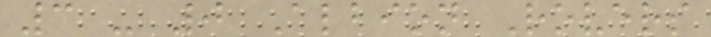3 - 0 Albion Rovers
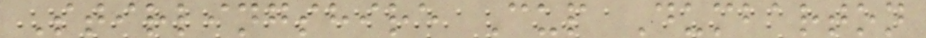Stirlingshire Cup Dumbarton
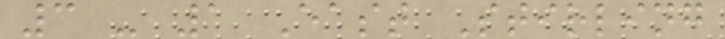3 - 1 East Stirling
